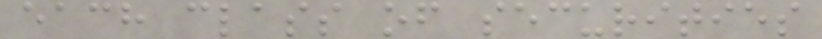each class of securities
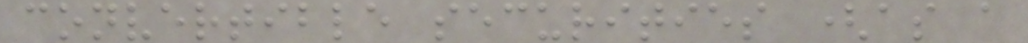convertible securities (as a
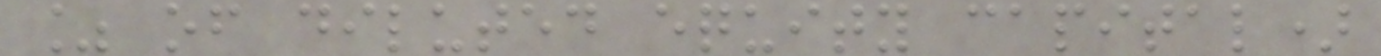% of diluted equity capital)
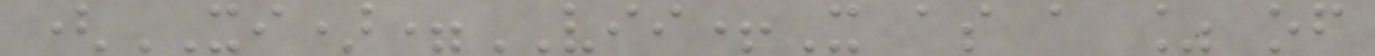(XI)=VII+X as a % of
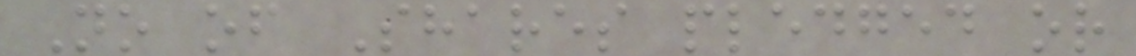No of Shares pledged or
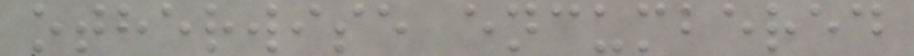otherwise encumbered
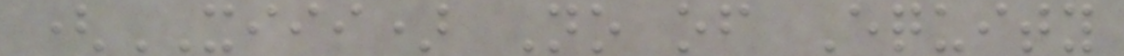(XIII) No of Equity
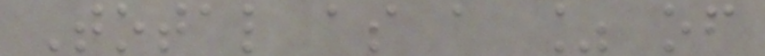Total as a % of
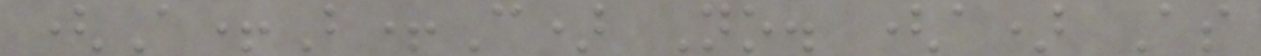(A+B+C) No. (a) As
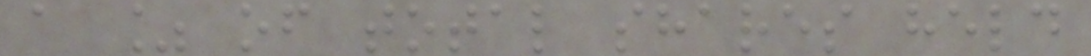a % of total shares held
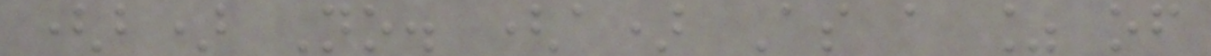(b) No. (a) As a % of
